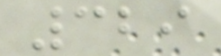329
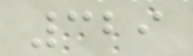329
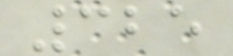325
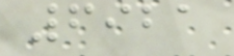6921
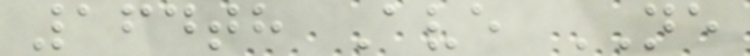164th Ave NE
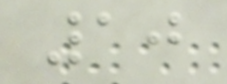10
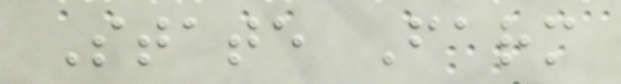State Farm
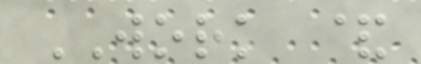WORK &
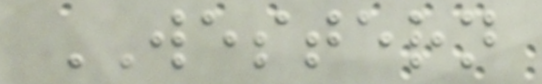WESTERN
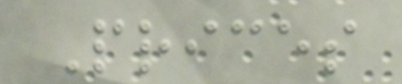Prices
